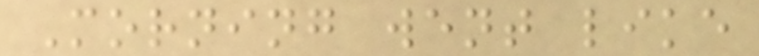Morning went like
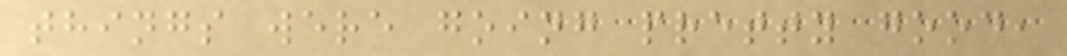things were going pretty good,
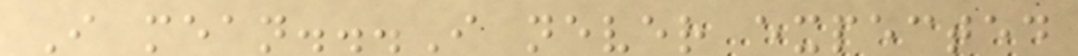I mean...I never expected
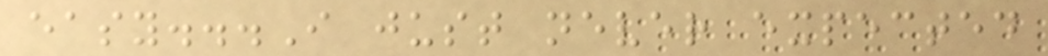easy...I just never expected
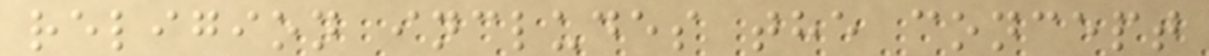religion includes the concept
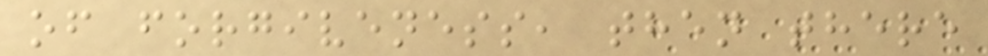of forgiveness, then there
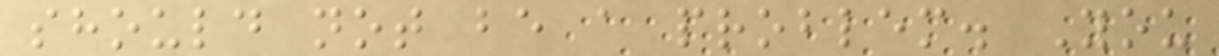should not be a problem. You
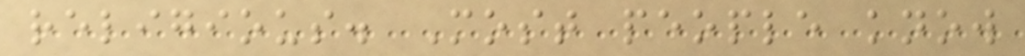religious. Most people know
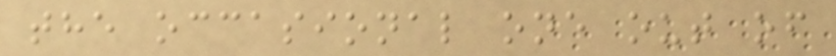the occasional one out of
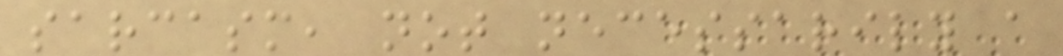sarcasm, not necessarily a
